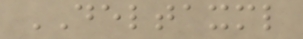DELTAXML
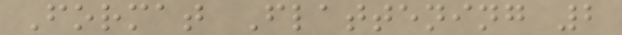Format Flattening 2
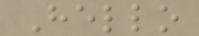Hello
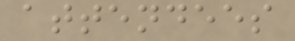attendees
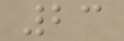23
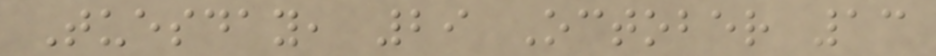Tuesday, 29 October 13
